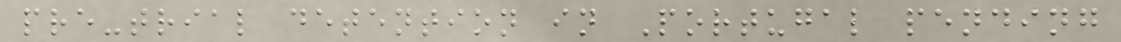pre-trial detention in Portugal pending
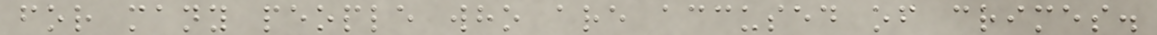for many people who are accused of crimes.
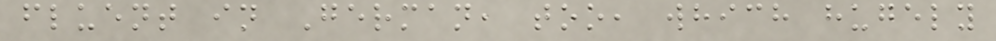fluent in German, too, which hugely
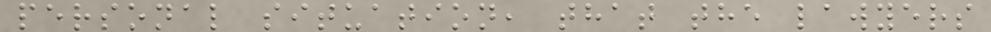personal situation, that the lawyers
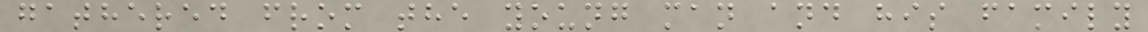gathered from the young man and his family
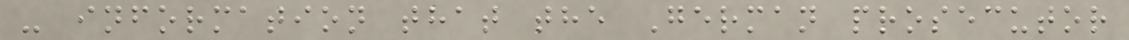- information that the German prosecutor
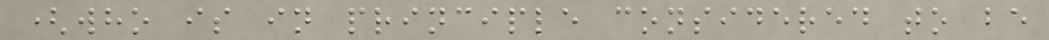(who is in principle considered to be
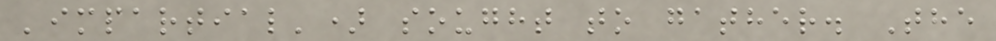'impartial') sought to gather. The
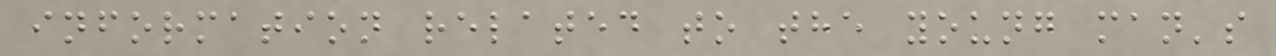information related to the young man's
